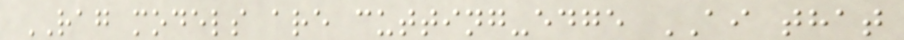RAG models are cutting-edge AI that
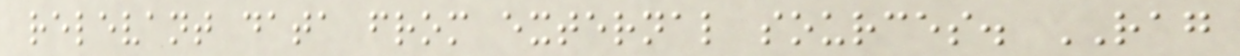relevant data from external sources. RAG
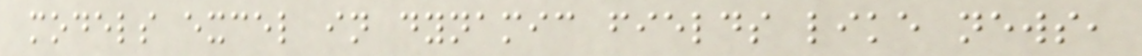models excel in dynamic fields like news,
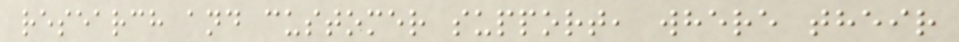research and customer support, where their
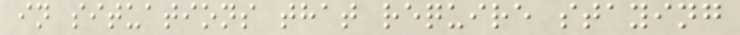in situations that require staying
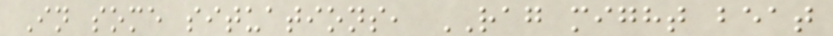In some situations, RAG might beat
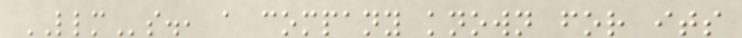LLMs., a company known for its
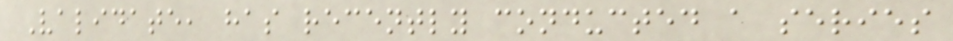Validate, has recently conducted a series
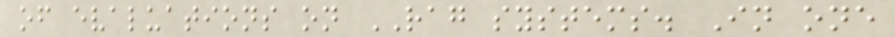of evaluations on RAG systems. In one
